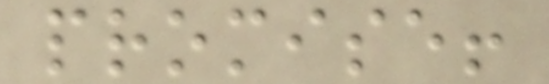promise!
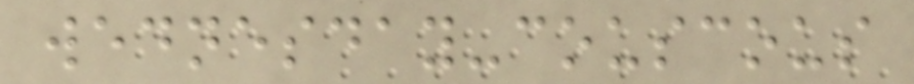wednesday-couscous
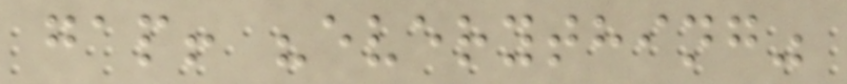gap! "everything"
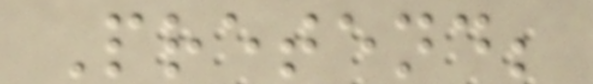Pretend;
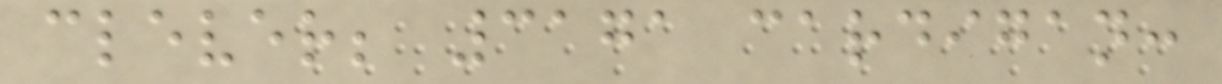clever; 3171 cardigan:
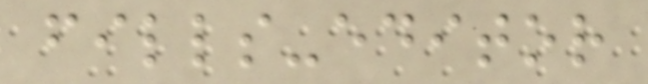fills-editor
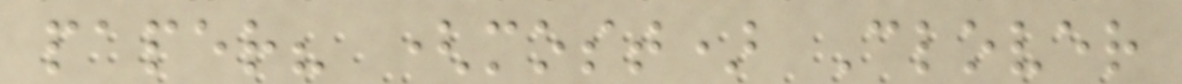paper? (most) Clover
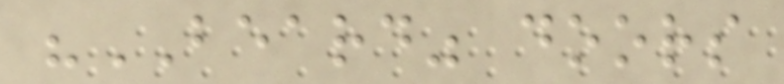"BEARD" doors
